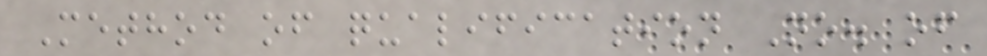Method of qualification No. of
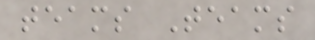teams Teams
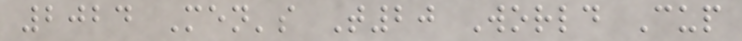2024 Men's T20 World Cup
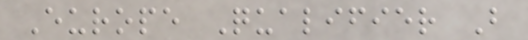Europe Qualifier B
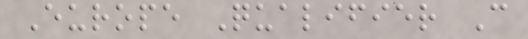Europe Qualifier C
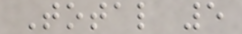Total 5
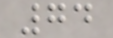74
